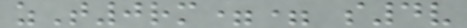zT0rm== s4v
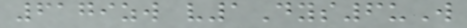6179zw v1Dys6uW
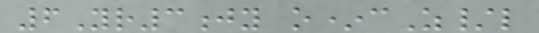6Yr3jy o*cZ/l
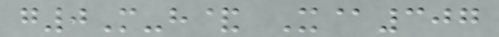g0M-h& X@307
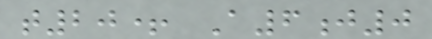t20+ A6j0
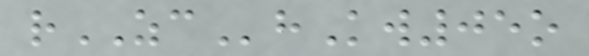rZChKw05o
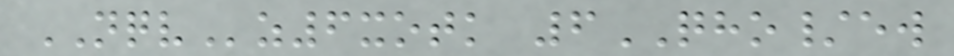NQVz6xotk 6QHO/ew
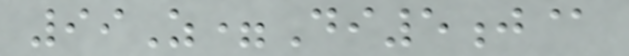99Z=Di5j@
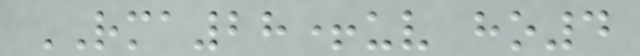RMA28+uv ho4
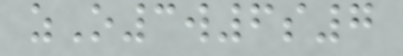zO3w6s7
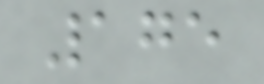175
